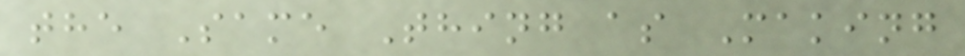the Same Thing as Making
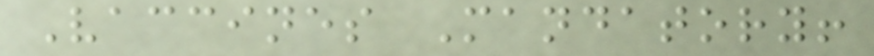Vaccines Mandatory!
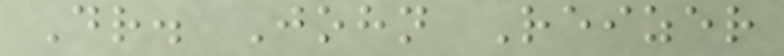Dr. John Reizer
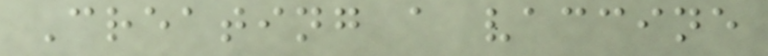Creating a vaccine
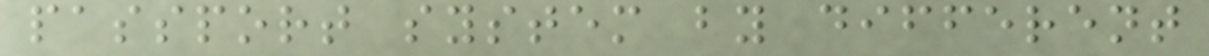passport system by different
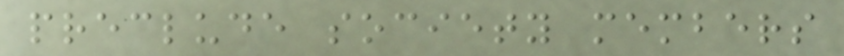preclude society members
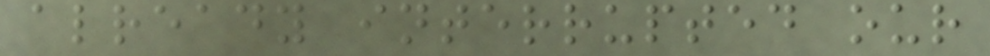already interrupted our
